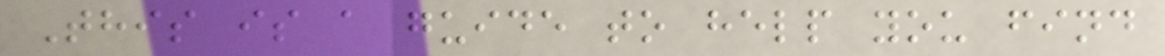This is a guide to help you find
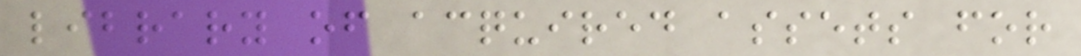library of acquired assets for
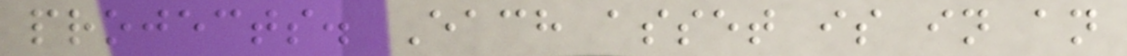projects. Each asset is in an
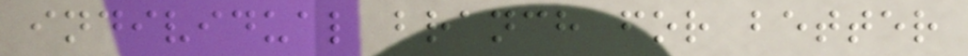individual branch for better
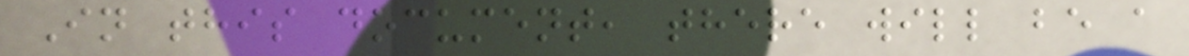In this document, there will be a
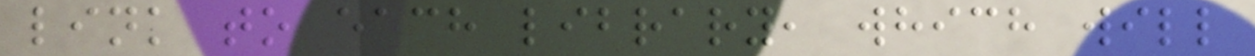link to each library, which will
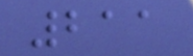211
